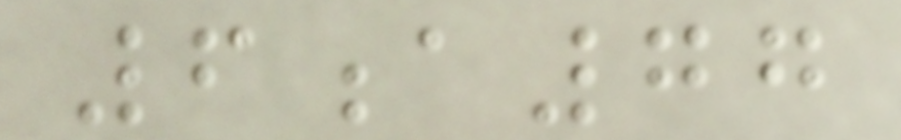6a77
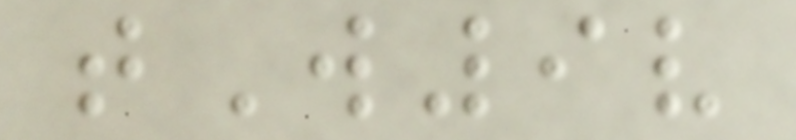tW9v
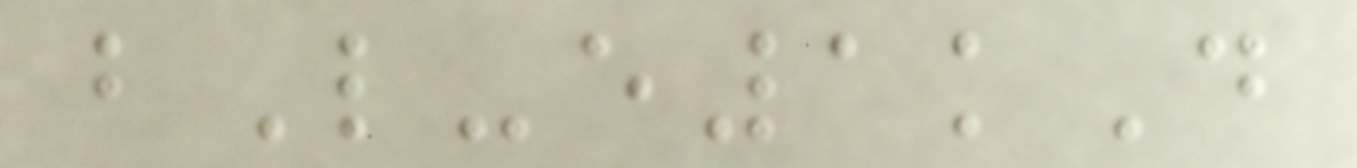bL-e1kD
